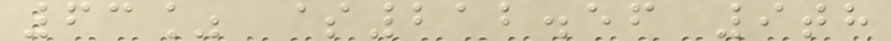63% $212.56 9th
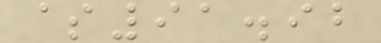$91.92
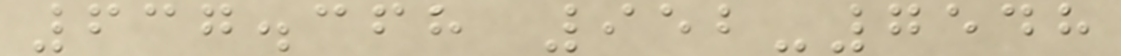637.368 952-7548
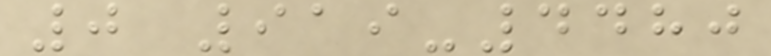0 919-4480
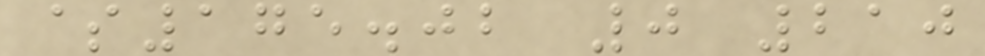$175.02 0 210
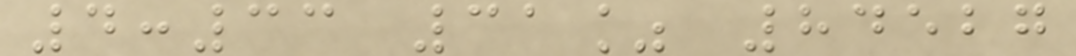4:33 31% 84527
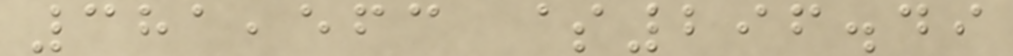381,563 $296.49
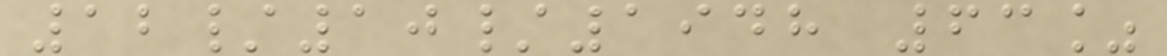12/10/1948 63%
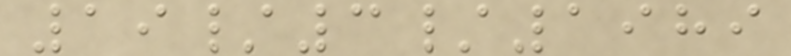19/3/1989
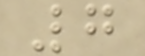7
